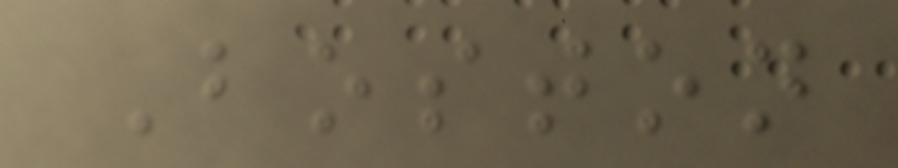Boston
